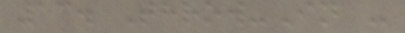13. Throw-In -
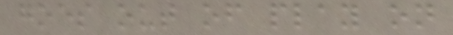goes out of play on
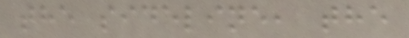the sideline, the
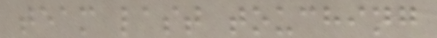team last touching
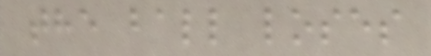the ball loses
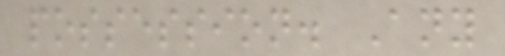possession. Any
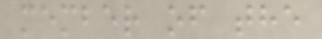member of the
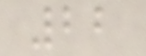22
